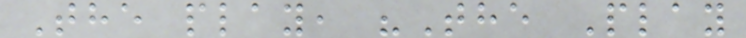The play, "The Play
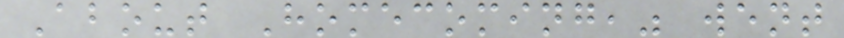About Homecoming," went
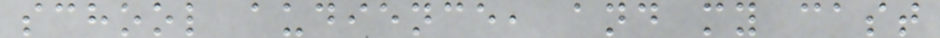school audience, and my cast
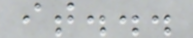it...
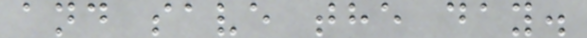and save the day.
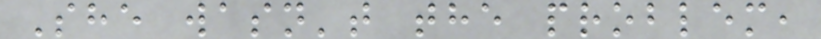She wasn't the problem,
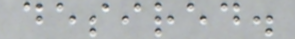desired.
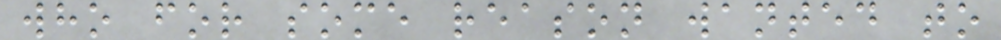who for some reason wanted to
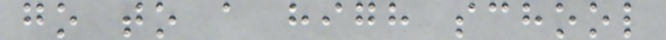go to a high school
